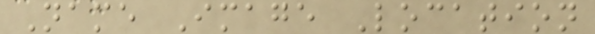Name Image Location
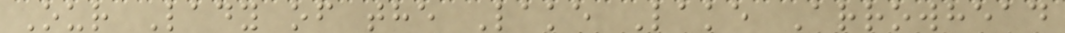Our Lady of the Lake Lake Arrowhead
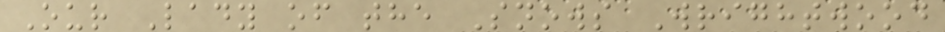Our Lady of the Snows Wrightwood
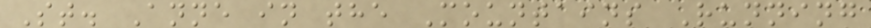St. Anne in the Mountains Running
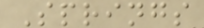Springs
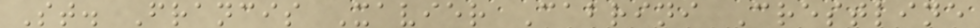St. Francis Xavier Cabrini Crestline
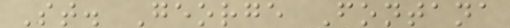St. George Fontana
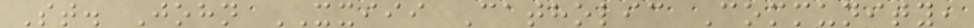St. John XXIII Catholic Community,
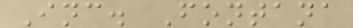Inc. Fontana
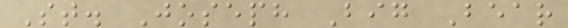St. Joseph Big Bear
